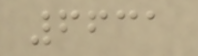6631
